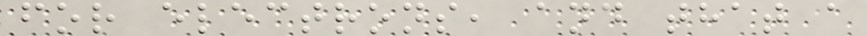for electrons, and that a
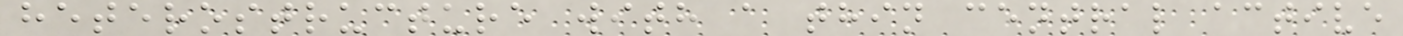heterostructure with a thin central active
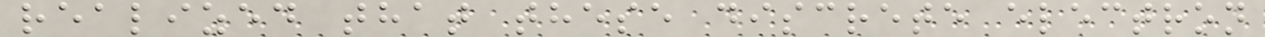realized that these discrete electron
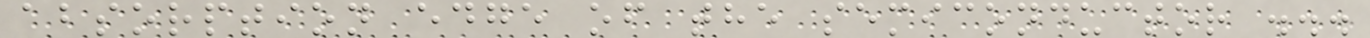absorption edge of the semiconductor ...
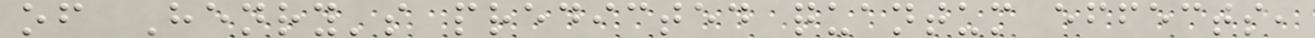of Henry's predicted quantum effects,
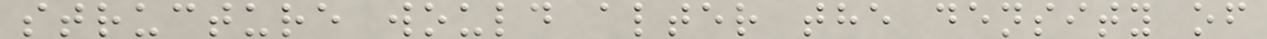structure would alter the density of
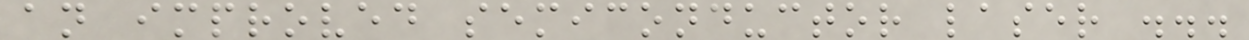an improved semiconductor laser ...
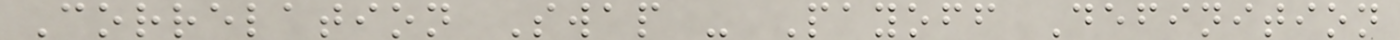Correlation Swap - Payoff Definition
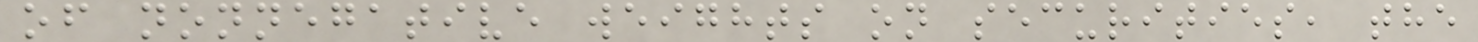of nonnegative weights on securities, the
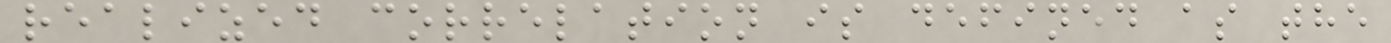realized correlation is defined as the
